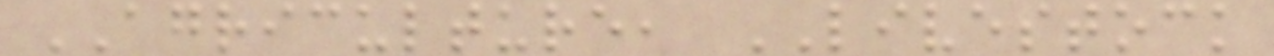AGRICULTURE, LIVESTOCK
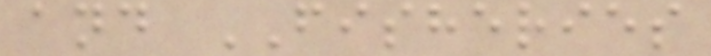and FISHERIES
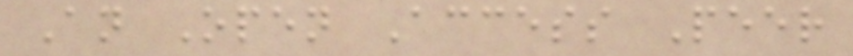An Open Access Peer
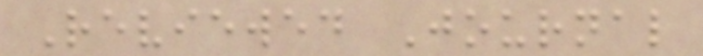Reviewed Journal
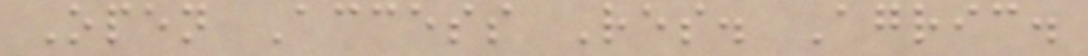Open Access Res. Agric.
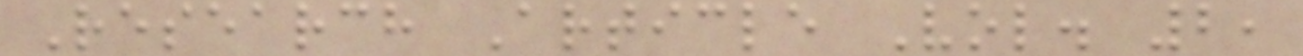Research Article Vol. 2,
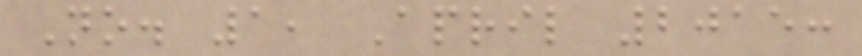No. 1, April 2015:
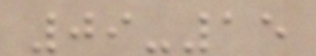09-15
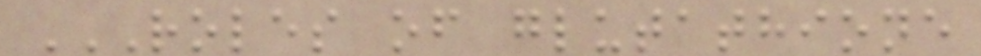ROLES OF GLUTATHIONE
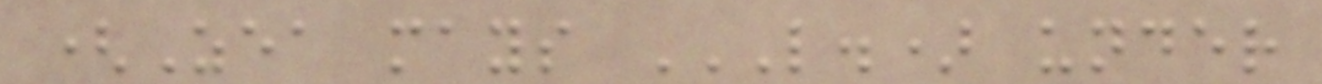(Zea mays L.) UNDER
